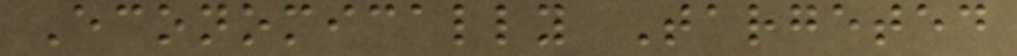Economically Targeted
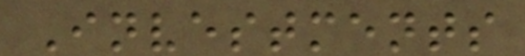Investments
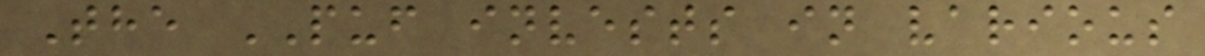The PUF invests in various
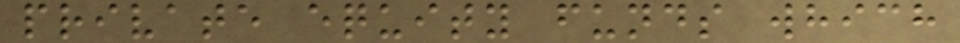private equity funds which
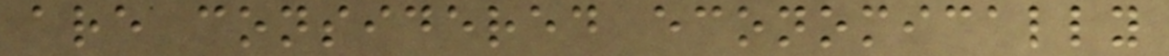are considered economically
